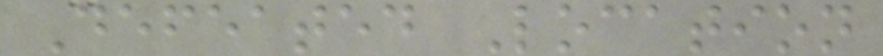Defeated Location
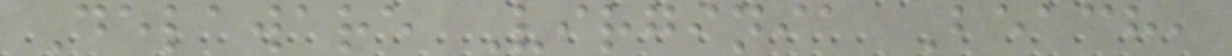Delaware Virginia Beach,
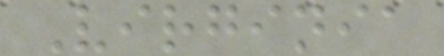Virginia
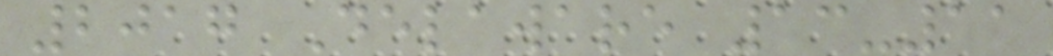2017 Delaware 13-11
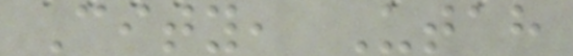City, Utah
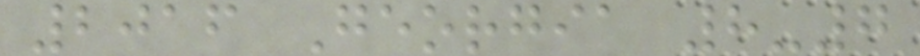2016 Georgia 8-7
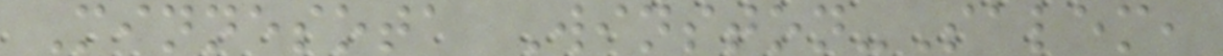Minnesota Winston-Salem,
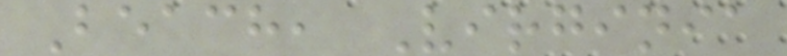Beach, Virginia
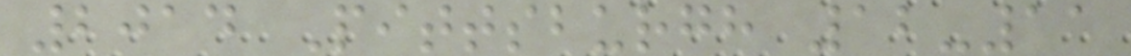2014 Pittsburgh 12-11
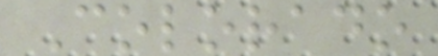Colorado
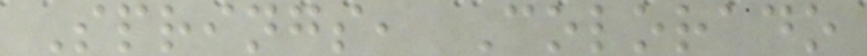Springs, Colorado
